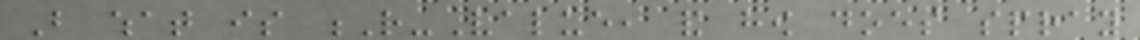But what is R-Value, and how does spray
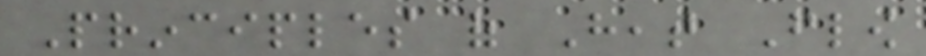Principles of Heat Flow
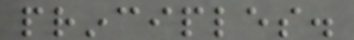principles.
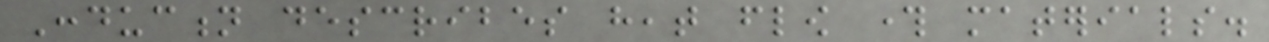Conduction describes heat flow through materials.
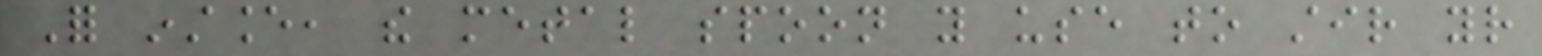For instance, the metal spoon you use to stir your
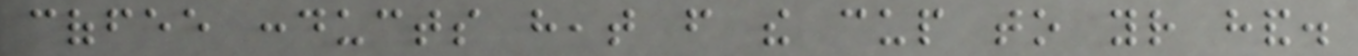coffee conducts heat from the cup to your hand.
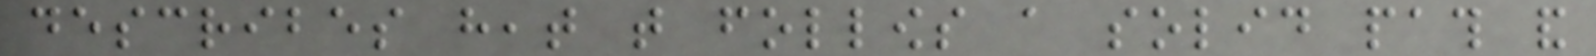describes heat that follows a solid path and
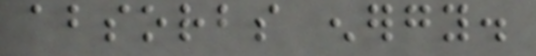absorbs energy.
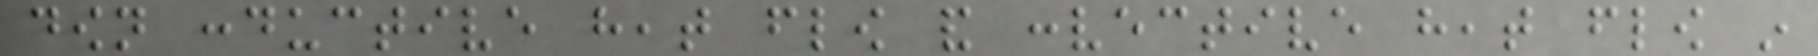down conductive heat flow and convective heat flow in
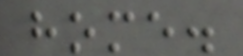home.
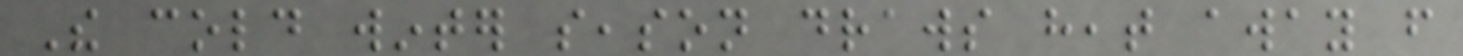The cold winter season draws heat away from
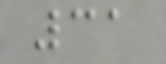31
